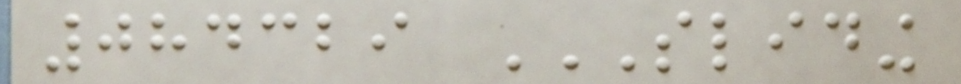084329 SLIDING
